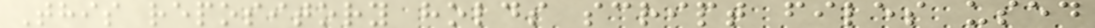This repository holds script files used
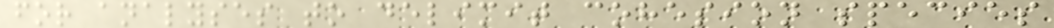for analyses to delimit cohesion species
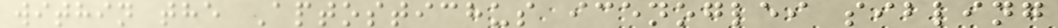within the Aptostichus icenoglei sibling
